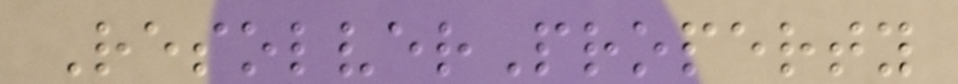ResolverProperty
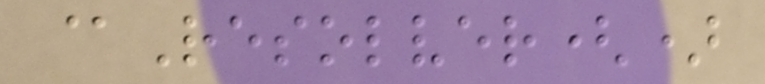@Resolver()
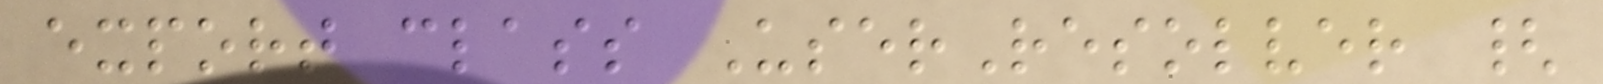export class UserResolver {
